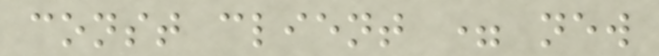const client = new
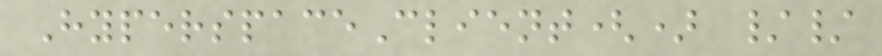HyperspaceClient() //
